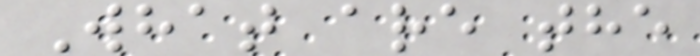What are the
